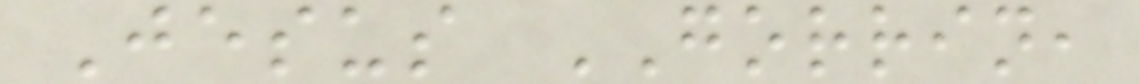Jesus GORRIN,
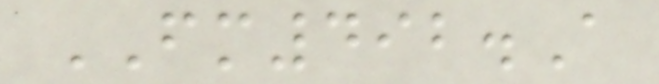FM492.A
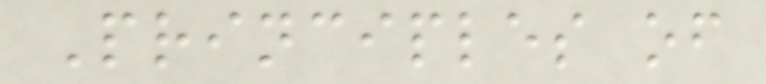Principles of
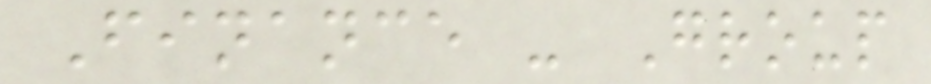Finance - Group
